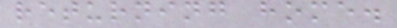returning home.
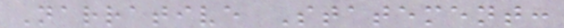Narrative Statement:
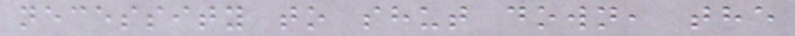necessity to shut down, the
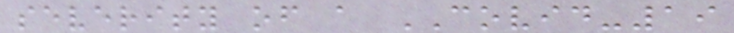severity of a COVID-19
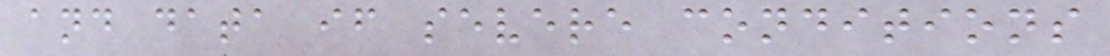and data if severe conditions
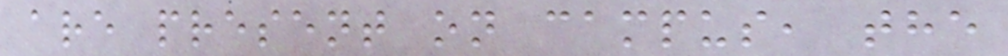are present on campus, the
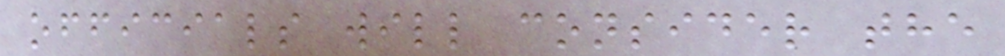officials will consider the
